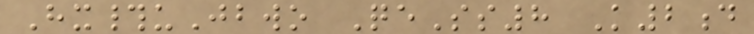Hx#uJbwo QeSs8 K2d
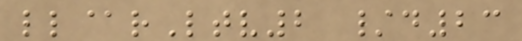ll@rLtv2 /d23
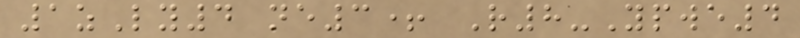1zLy4 ne3+ R8-Ypwe4
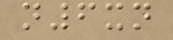n6xn
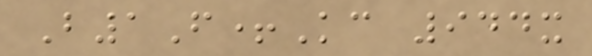B1F+Kc 944x
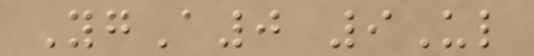YgA0 9Ul
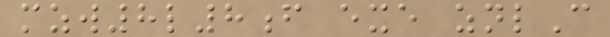mzw8l8f exe znlC
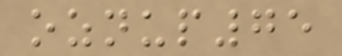oznup75
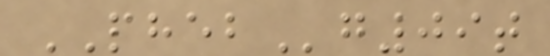PHEBg09t
